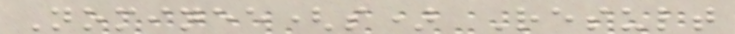Nominee(s) Result
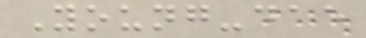Young-dae
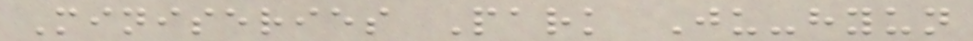Miniseries Park Ju-hyun
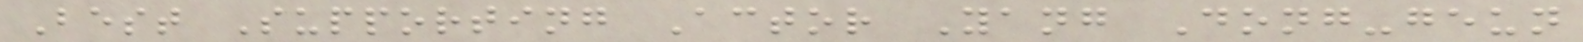Best Supporting Actor Yang Dong-geun
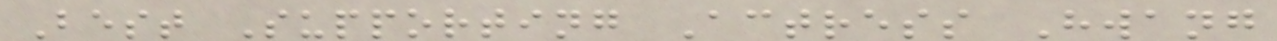Best Supporting Actress Hwang
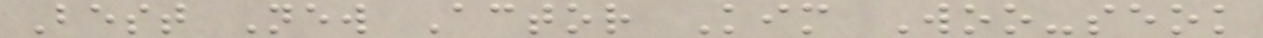Best New Actor Kim Woo-seok
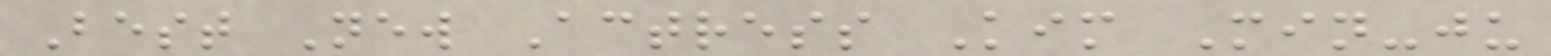Best New Actress Kim Min-ju
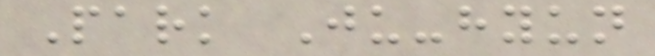Park Ju-hyun
